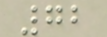72
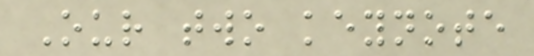Our two keynote
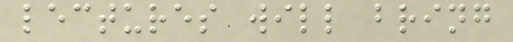lectures will bring
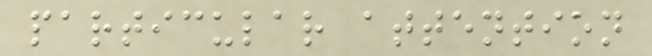particular attention
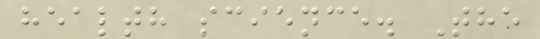health science. The
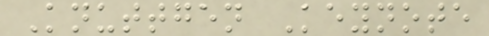Knuttgen Keynote
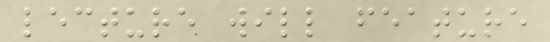lecture will feature
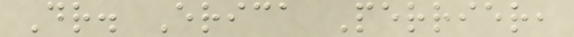Dr. Erica Perrier,
